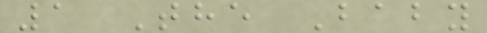1 The Baby
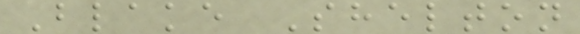Blake Shelton
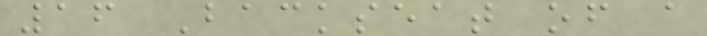16 Backseat of a
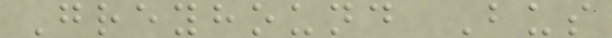Greyhound Bus
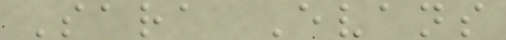Sara Evans
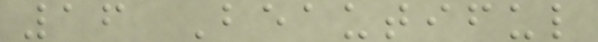16 Beautiful
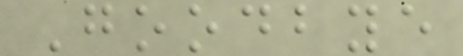Goodbye
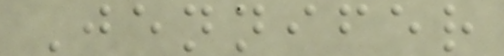Jennifer
